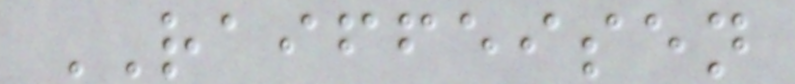RAIFFEISEN
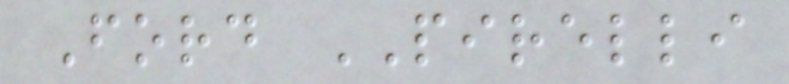Ford PIRELLI
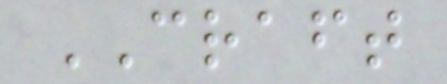CRAFT
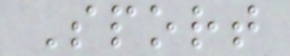Sport
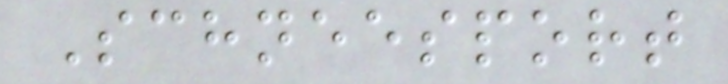Schneesport
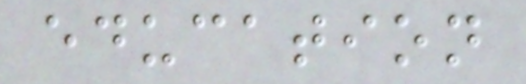education
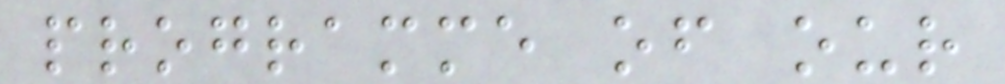programme of our
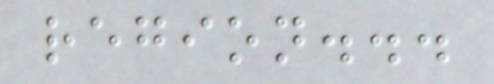region...
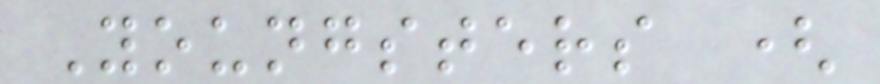Youngsters (
